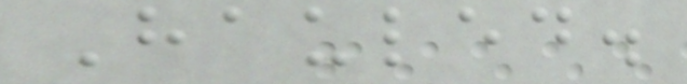Hauled.
